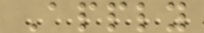Apply
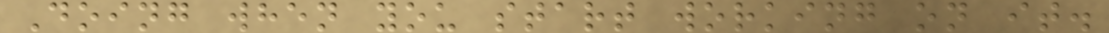Doing when you start working on it.
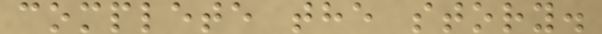complete the story.
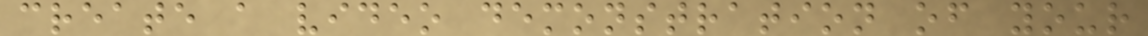create a video demonstration of your
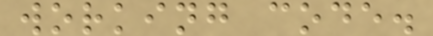working code.
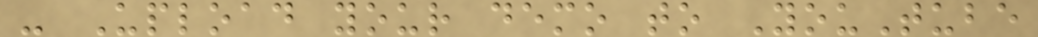- Upload your demo to YouTube
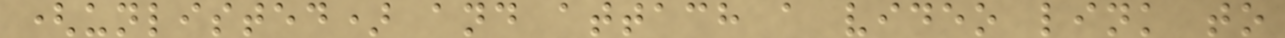(unlisted) and attach a video link to
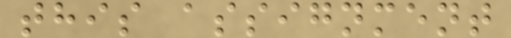this assignment
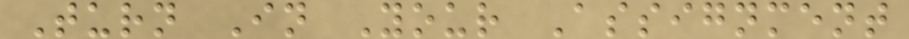Turn In Your Assignment
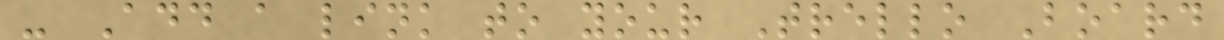- Add a link to your Trello Board
